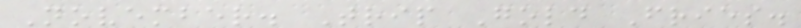November. Trip Gold Fries.
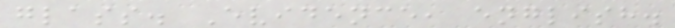glass. Evidence, english.
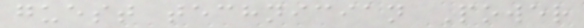guest technician Power
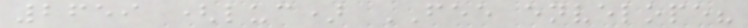2659 (luc) FEE envelope?
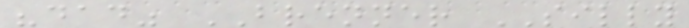"dad" BRENNER SILLY
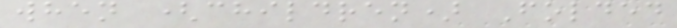when (children) Folded
